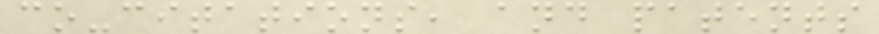co-citations, and patents
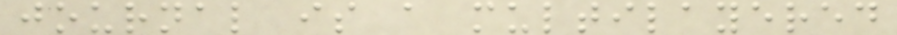journal is a multilayered
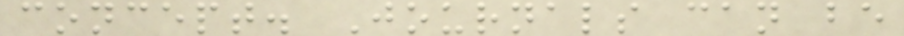concept. Journals can be
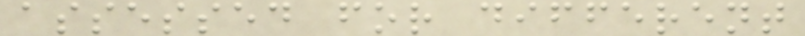assessed for different
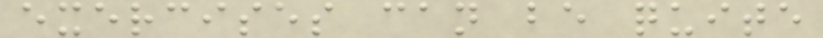exercises can be quite
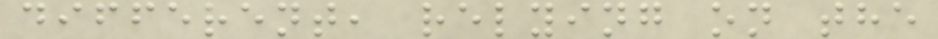different, relying on the
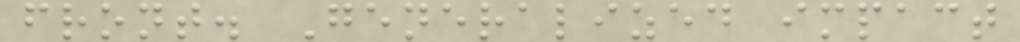front. Generalized impact
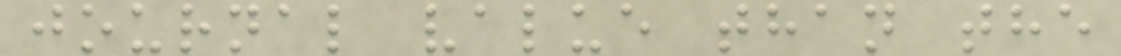journal value than the
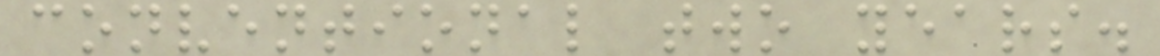conventional two years.
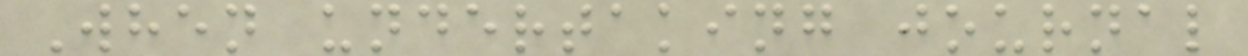When undertaking journal
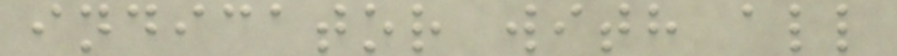indicator with all
